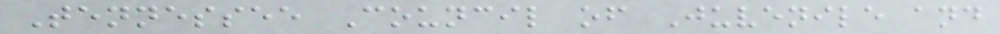Tennessee Council of Juvenile and
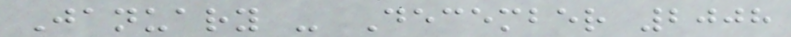January - December 2008
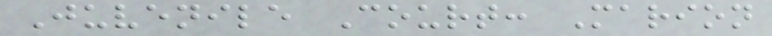Juvenile Court: Marion
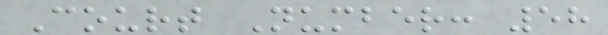Court Number: 58
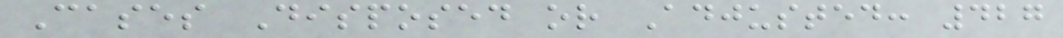Cases Disposed or Adjusted: 427
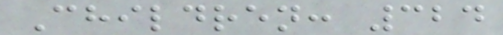Children: 324
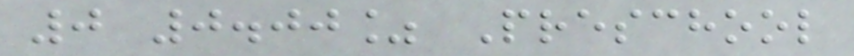0 0.00% Preschool
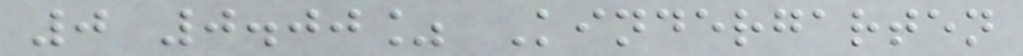0 0.00% Kindergarten
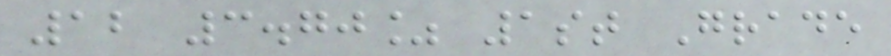12 3.70% 1st Grade
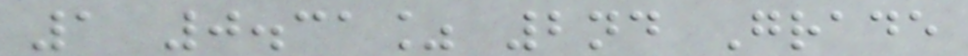1 0.31% 2nd Grade
